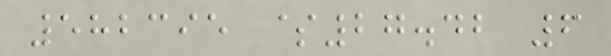582395 $27.42 6
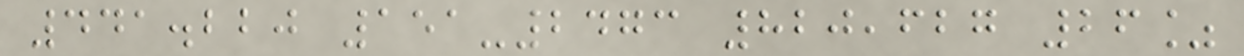441.220 151-2473 820,627 26%
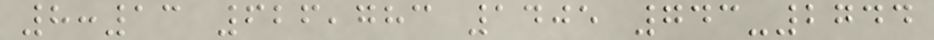8:13 626,783 1405 743-2744
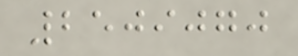2509070
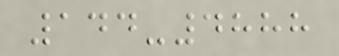144-4888
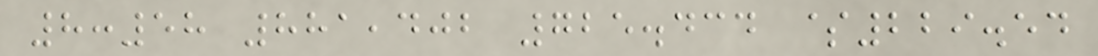8:58 881,402 725.434 $229.54
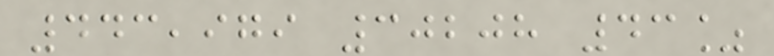443,979 30208 43%
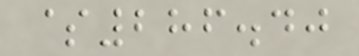$286.40
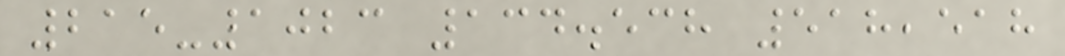215-1023 134.538 518,518
